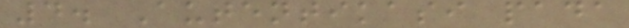4. Autentikasi pada
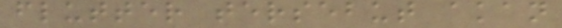flutter tersebut akan
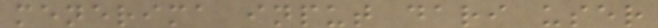menerima input dari user
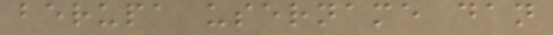berupa username dan
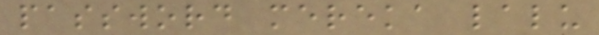password mereka lalu
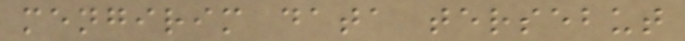mengirim data tersebut
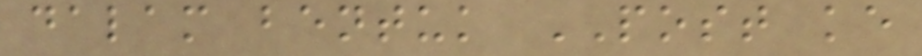dalam bentuk POST ke
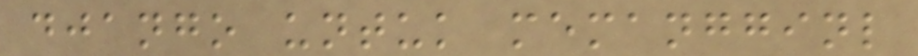django untuk memangginl
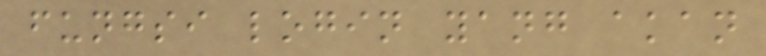fungsi login yang akan
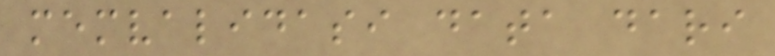memvalidasi data dari
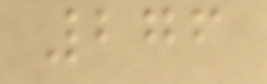276
